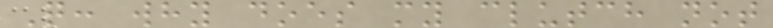Q: why does my clutch not
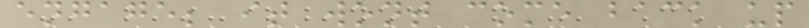engage; it wont come back up
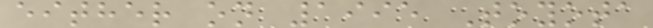either on 1995 Toyota
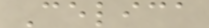Celica
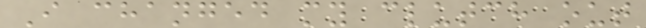I changed my clutch out
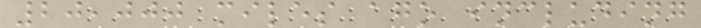20,000 miles ago including
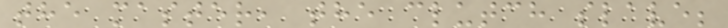the master, the clutch slave;
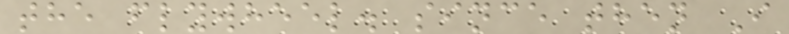the flywheel. since then I
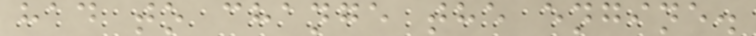had to change the engine.
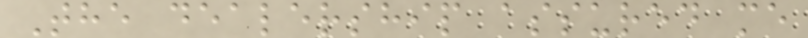The dealership assured me
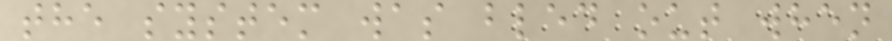the system was bled out when
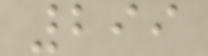299
